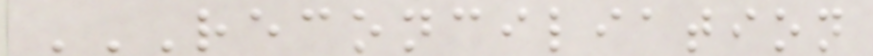RECONCILIATION
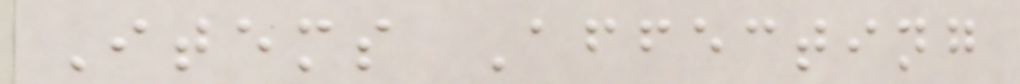Items Affecting
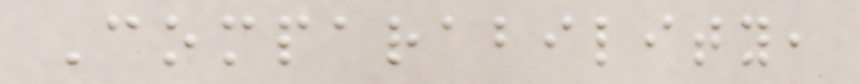Comparability,
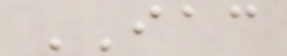IAC
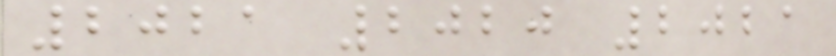2021 2020 2021
